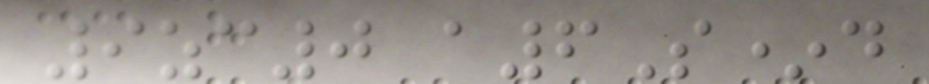9zc0 a6S*d
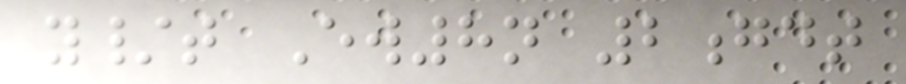y/t Ew8n 2gdt
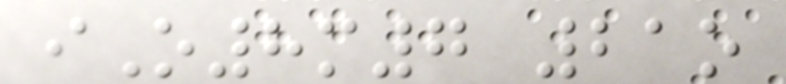iO8m7 21o
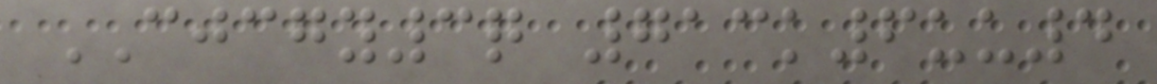CJCGY3q 713k6uu4
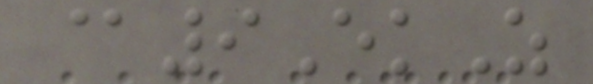@9EkZ
